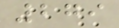279
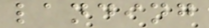landing
